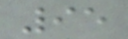95
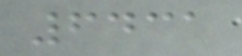6431
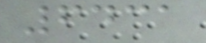6431
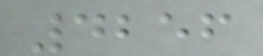4256
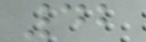42
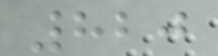820
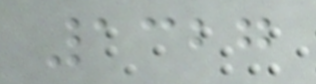1327
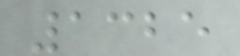1325
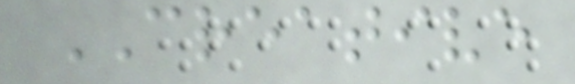CREATIVE
